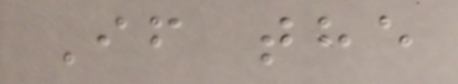If the
